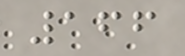166
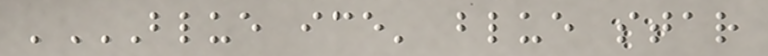'BLUE ICE' BLUE STAR
